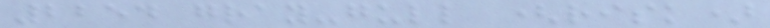2254 gray-gull (risk)
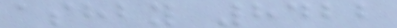ashby 8422
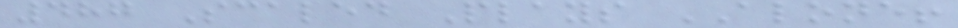487 Scaled Plays ALONE!
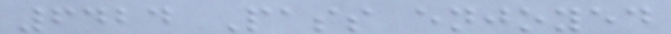6424 Pass enjoyed
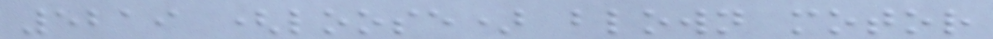5219 (loose) blown motor
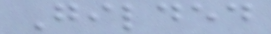Gilded
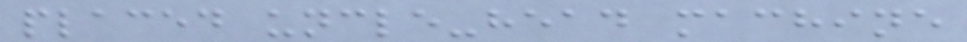placed uncle-head machine
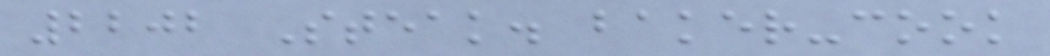2202 Steak. baker-cook
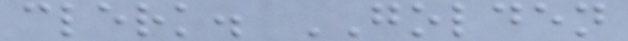clerk. GOLDEN
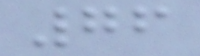76
